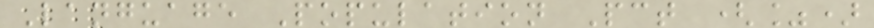Language Population Pct (%)
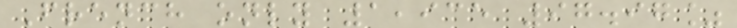French only 1,935 97.97%
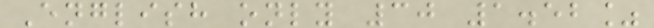English only 30 1.52%
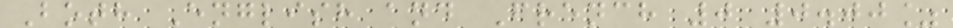Both English and French 0 0.00%
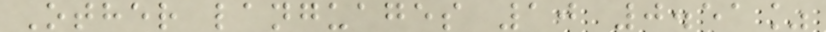Other languages 10 0.51%
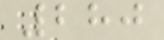280
